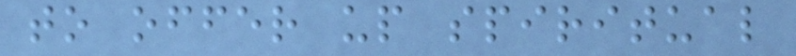to offer up spiritual
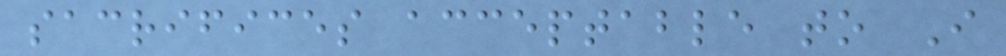sacrifices acceptable to I
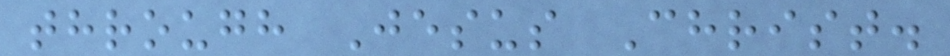through Jesus Christ.
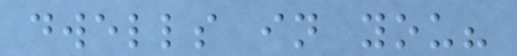dwells in you?
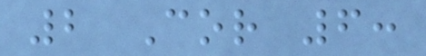2 Cor 6:
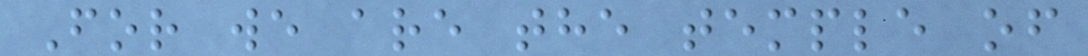For we are the temple of
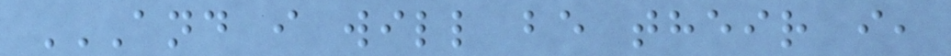AND I WILL BE THEIR I,
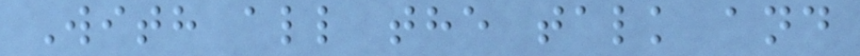With all the talk and
